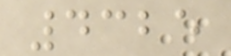4325
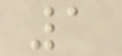1
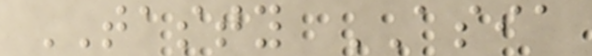TASTY ASIA
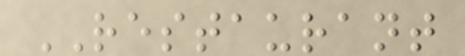RESTAURANT
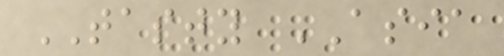TASTY ASIA
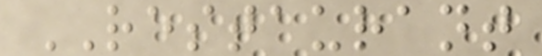RESTAURANT
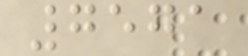7571
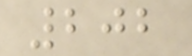202
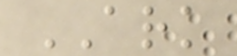ARK
